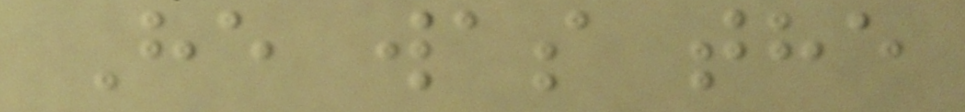He was the
